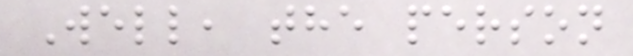Well, the person
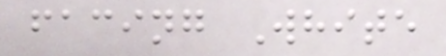facing White
